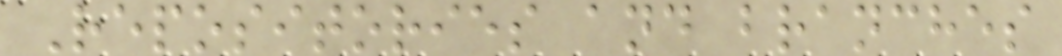Repositories and branches
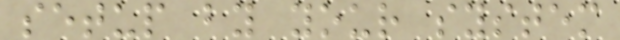setup by your system
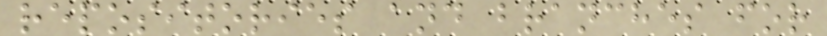repositories and branches for
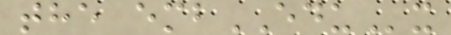the embEDUx
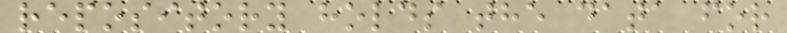repository holds the data for
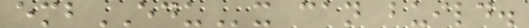embEDUx can build.
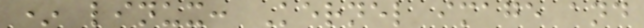* linux: Kernel image and
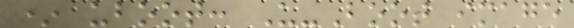* uboot: U-Boot image
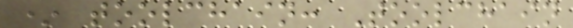* toolchain: Toolchain
